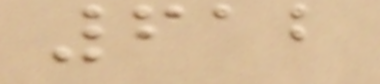612
